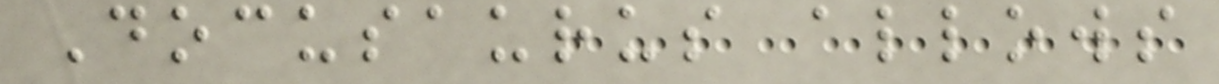Docusaurus allows
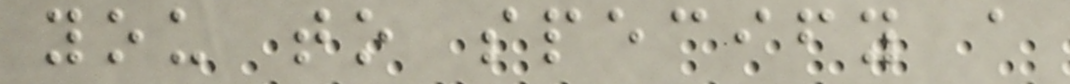you to specify a
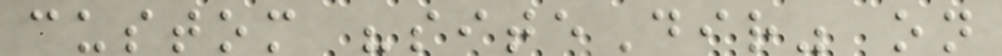custom "siteDir" on
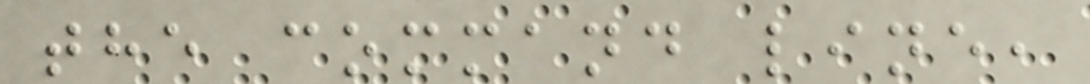the command line,
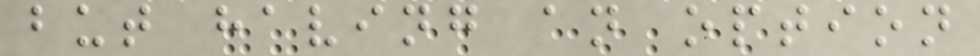but having an option
